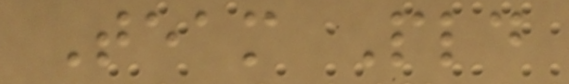Team Pld
